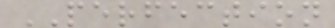PERFECTION
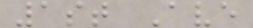1st Ave
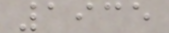1935
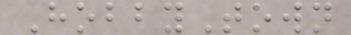HobbyTown
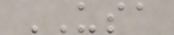USA
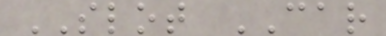SLOT CAR
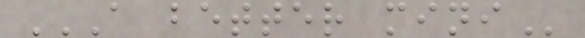A BETTER MINI
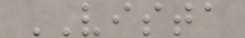VISTA
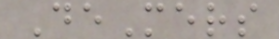DeMers
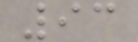93
